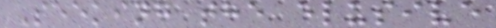Seeking the elusive
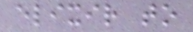elixir to
